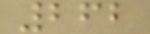262
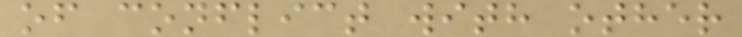of conflict with other
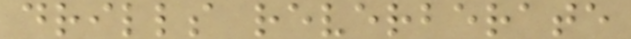drills reverberate
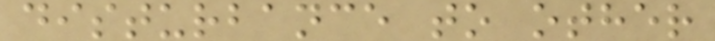disturbance to other
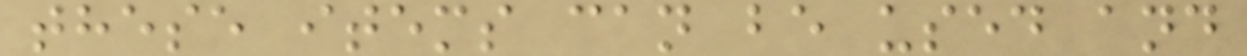these items can be used and
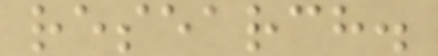research.
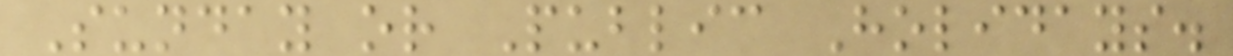Sunday or Public Holidays.
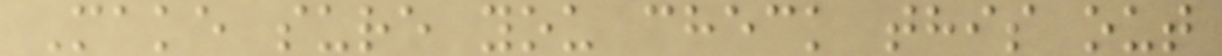Make sure you check this out
